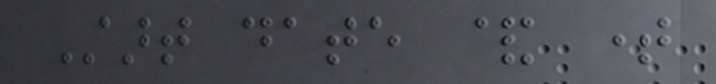Start date & time
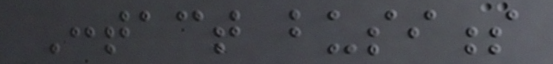Contact business
